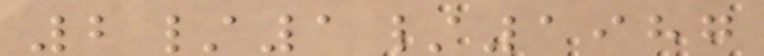2/1/1987
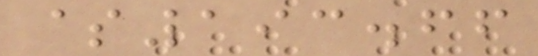$193.66
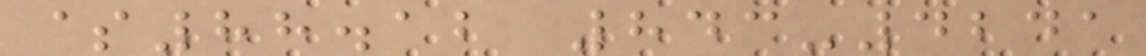$88.12 843-4241
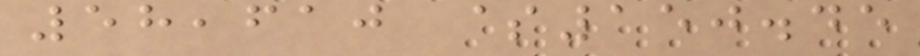58,610 $150.45
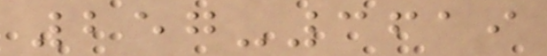257-3619
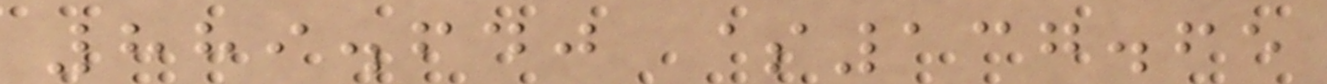889.640 $137.65
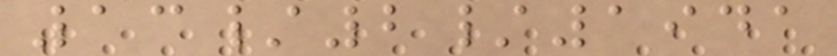13/2/1941
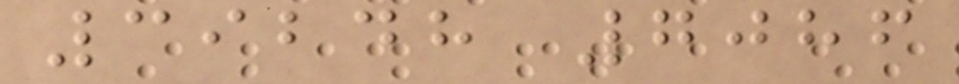39248 7086
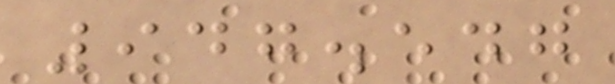947.547
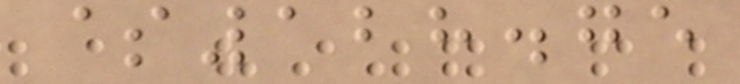$128.75
